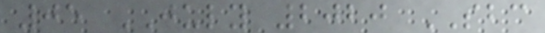05 JULY 2020 SBC
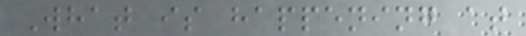What is happening at
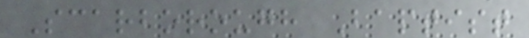Scarborough Baptist
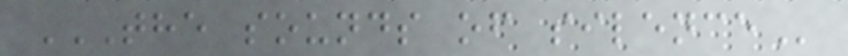THE SOUNDS OF SILENCE
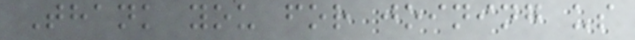Thank you for joining us
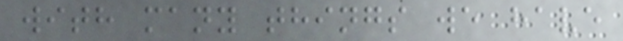with many things we have
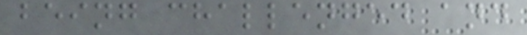being challenged and
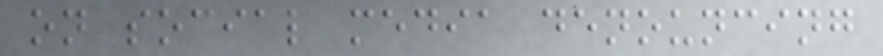on social media denouncing
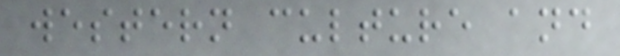western culture and
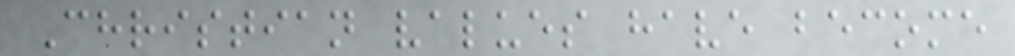Christian values have become
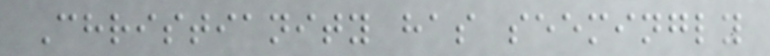Christianity has seemingly
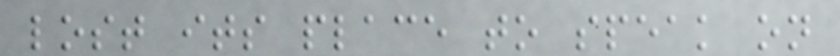lost its place to speak on
